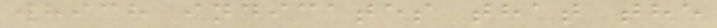which indicates that the
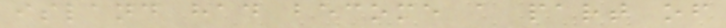island had become a part of
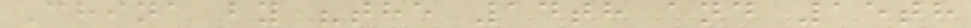China by "the 14th and 15th
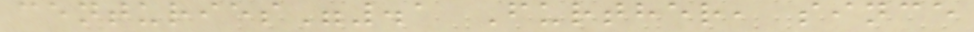centuries".1 Further, since
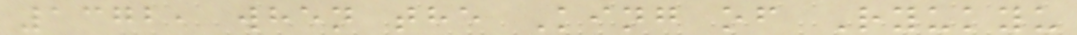1372, when the King of Ryukyu
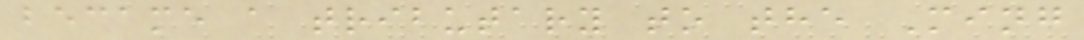became a tributary to the Ming
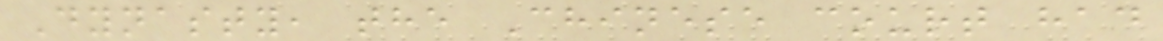Dynasty, the Chinese court had
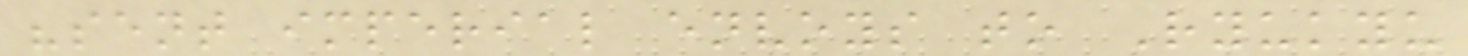"sent imperial envoys to Ryukyu
